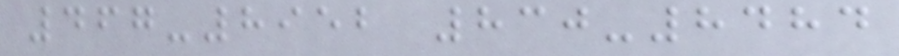467-8952 830-8484
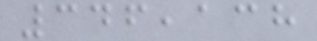346,138
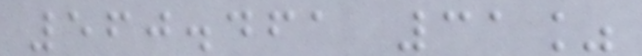560.461 31%
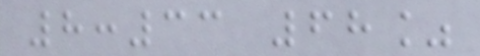8:33 68%
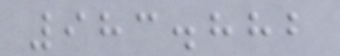983.882
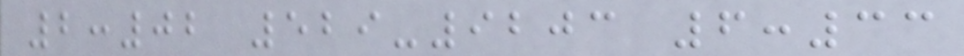2:02 529-9203 6:33
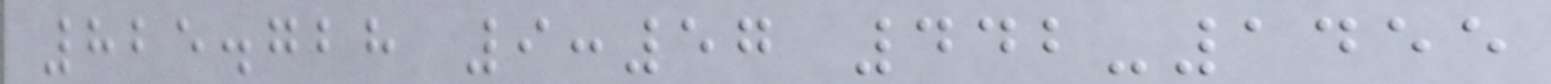825.728 9:57 442-1455
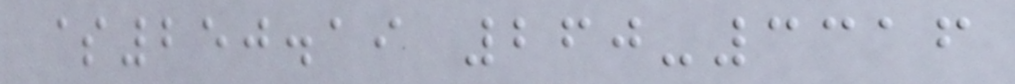$250.19 260-3316
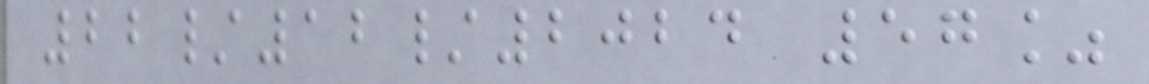22/12/2024 57%
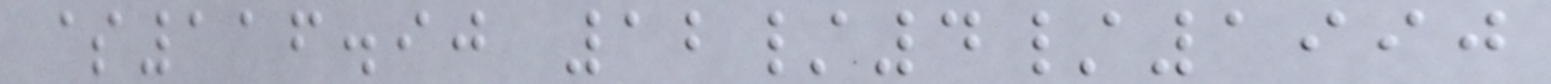$116.90 12/4/1990
